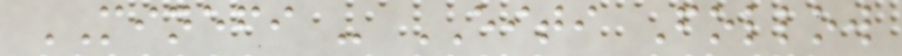MINEFI - EITI Follow
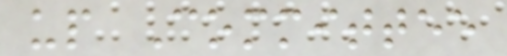up Committee
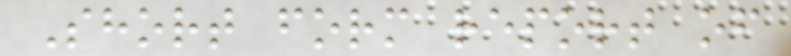Short form report of
